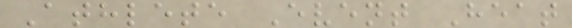Athlete Event Heat
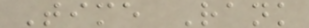Time Rank
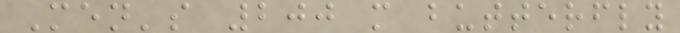Men's 200 m butterfly
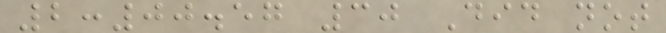2:00.57 30 Did not
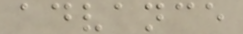advance
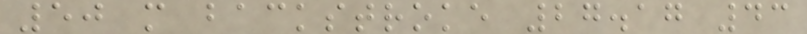50 m backstroke 27.17 43
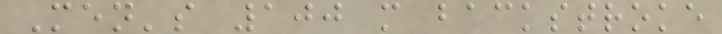Men's 100 m backstroke
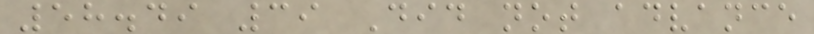58.49 39 Did not advance
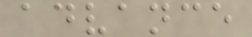advance
